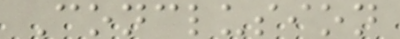Conclusion
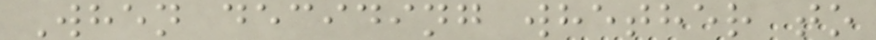When deciding whether to
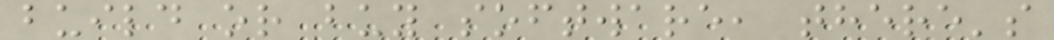build or buy software, there's
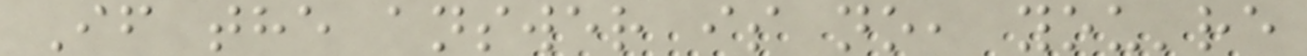If the answer is no, you're
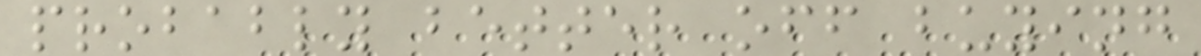probably better off buying
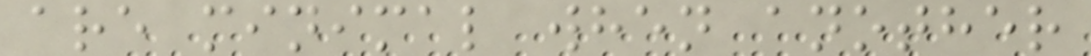are minimal when another
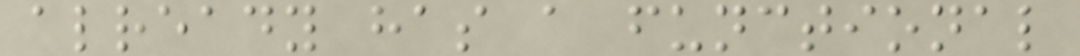already has a functional
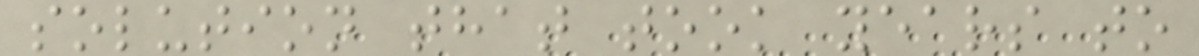solution that took years to
